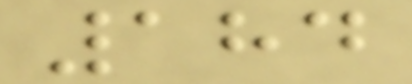184
